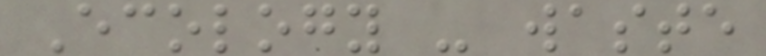Ecology - waste
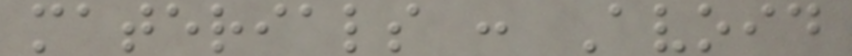materials : Avoid
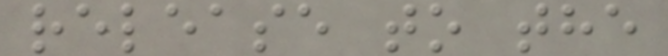release to the
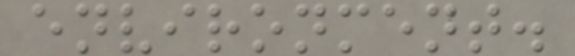environment.
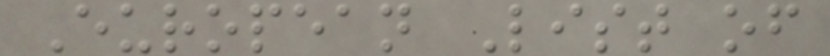European List of
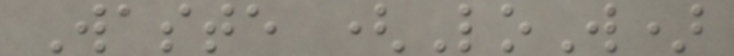Waste (LoW)
